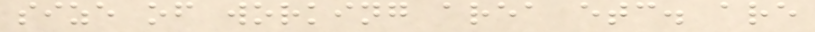size of working area etc. are
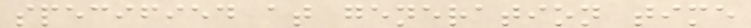specified at generation time
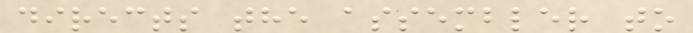directs the assembler to
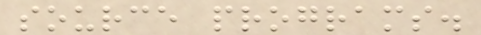source programs.
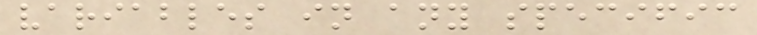variables in any specific
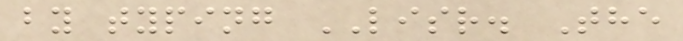by typing LISR. The
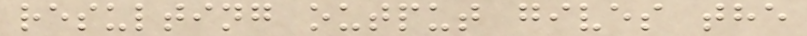resulting output gives the
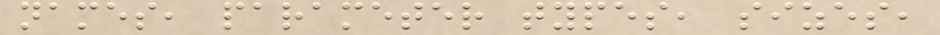names, parameter types, sizes,
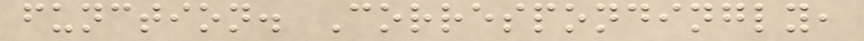function. Correspondingly,
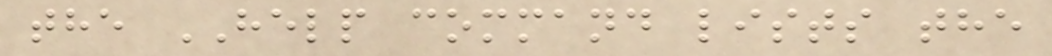the HELP command lists the
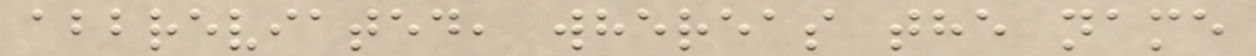abbreviated, whereas the name
